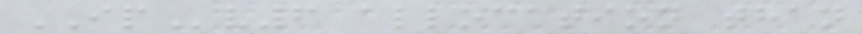IPv6 allocation than
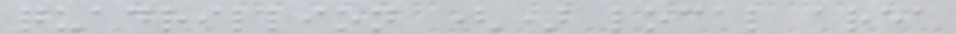quadrillion () local area
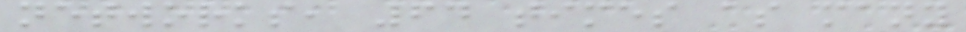networks, 64 times as many
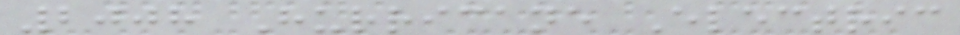2008 Hurricane Electric
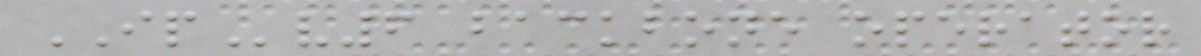IPv6 backbone operator
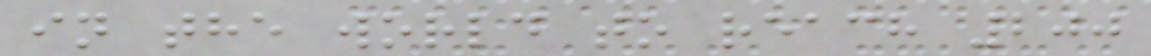in the world to reach 200
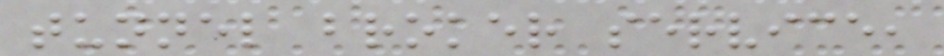tunnel broker service,
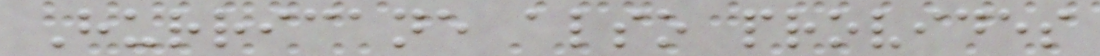Hurricane also provides
